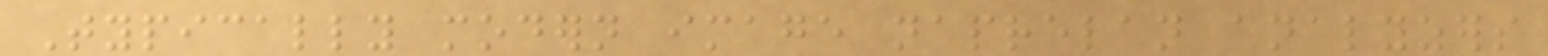Typically modern image naprelan analyzers
